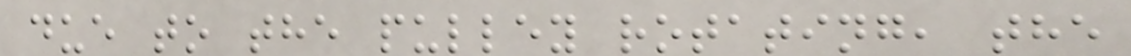due to the pulley rotating, the
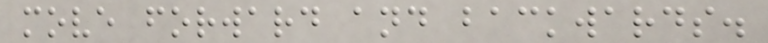move forward and backwards.
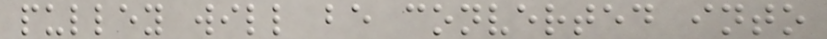pulley will be converted into
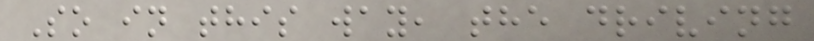So in this way, the driving
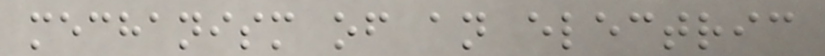mechanism of an electric
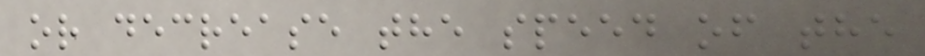or decrease the speed of the
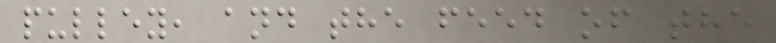pulley, and the feed of the
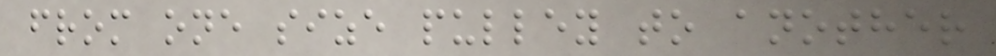from one size pulley to another
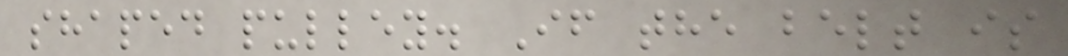shaped pulley. If the belt is
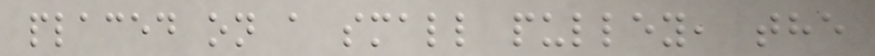placed on a small pulley, the
